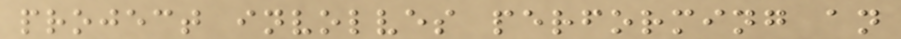project involves performing an
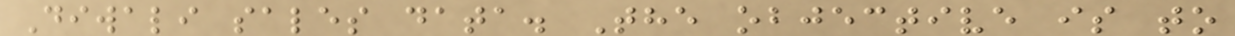Diwali sales data. The objective is to
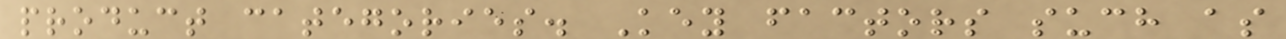product categories. Key factors such as
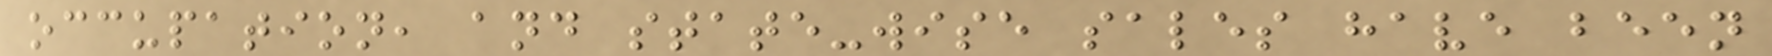occupation, and state-wise sales have been
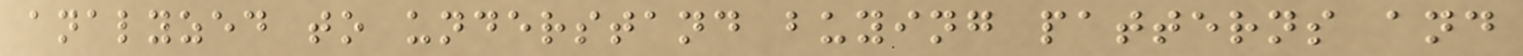analyzed to understand buying patterns and
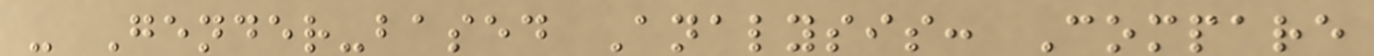- Gender-based Analysis: Compare
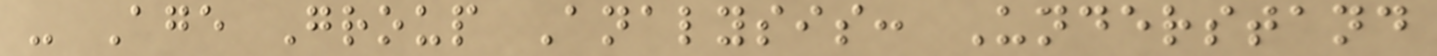- Age Group Analysis: Understand
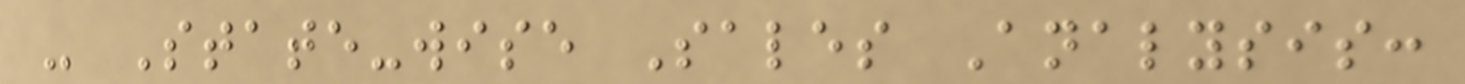- State-wise Sales Analysis:
